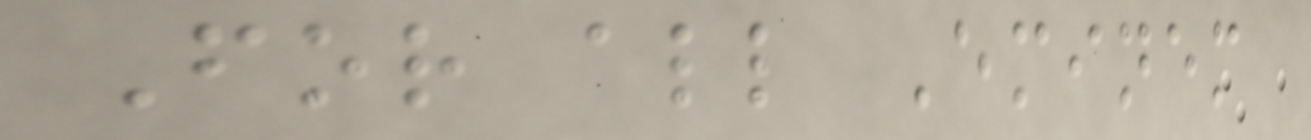For all Eminem
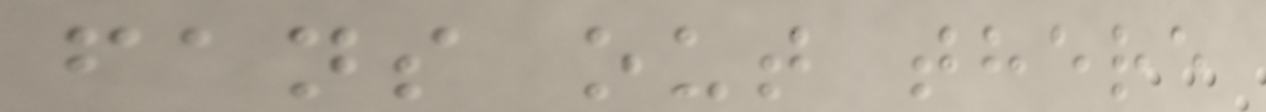fans out there
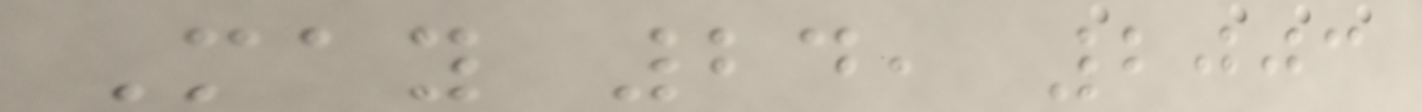May 24, 2003
